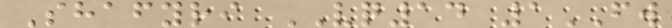Shafyri VQ14 1FW
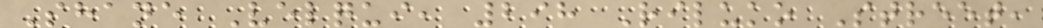Shane Velqui, 298 Riluko Street,
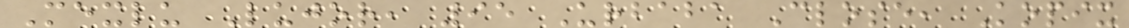Mexlu Lujor, 95 Urbaba Close, Kopix
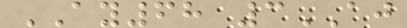AY68 3AJ
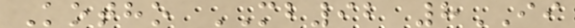Kotho MB92 8II
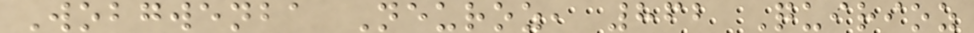Wobgwenba Neuroz, 862 Quirioz
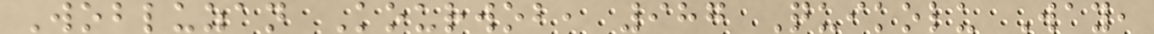Wobluzan Kourwob, 987 Quikolu Way,
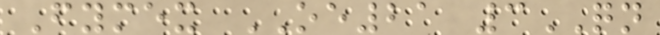Fymex OE21 3QN
